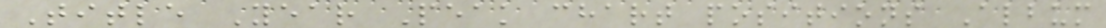Title Year Peak chart positions Album
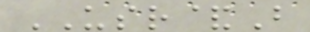USR&B
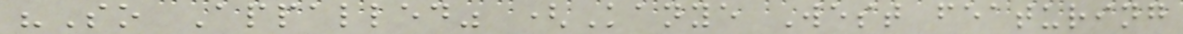"So Appalled" (Kanye West featuring
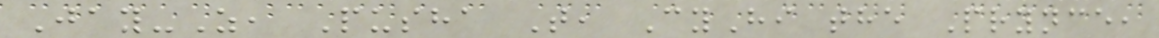Jay-Z, Pusha T, CyHi the Prynce,
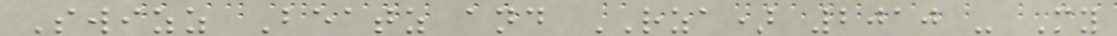Swizz Beatz and RZA) 2010 - My
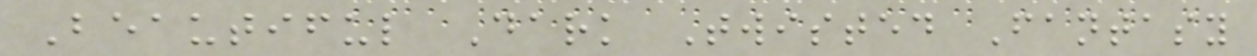Beautiful Dark Twisted Fantasy
